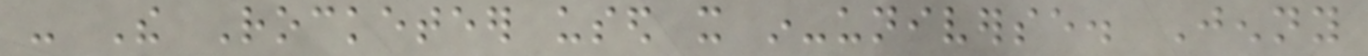- The Rocketeer used it in-universe. Jenny
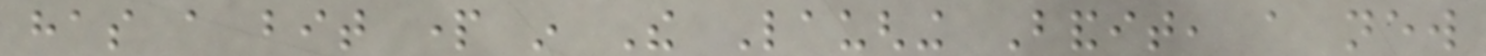has a bit part in The Laughing Bandit, a new
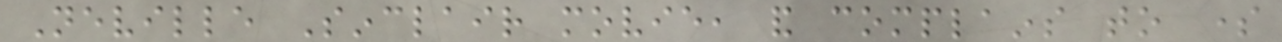Neville Sinclair movie, and complains to some
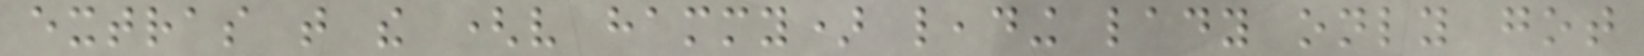extras that the (very hammy) leading lady only got
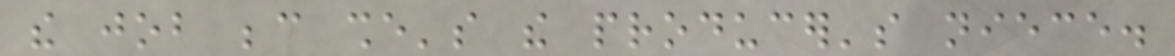the job because she's the producer's niece.
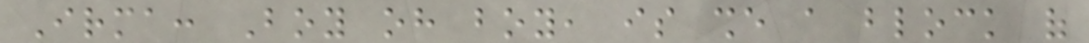Irma: Boy oh boy, is she a block of
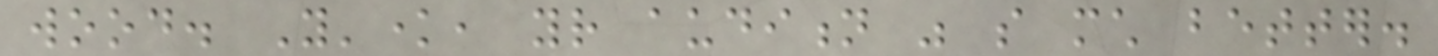wood. Y'know, your audition was so much better.
